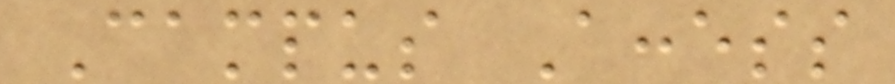Campus Access
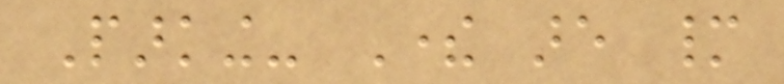Parking- There are many
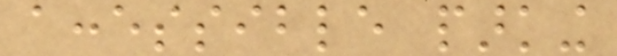accessible parking
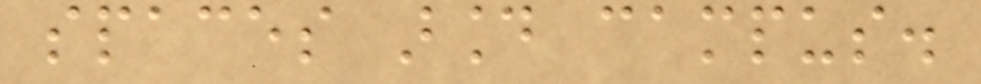spaces around campus.
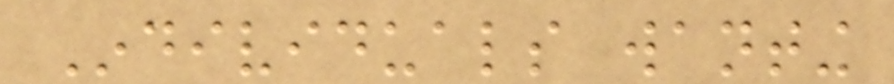Individuals wanting
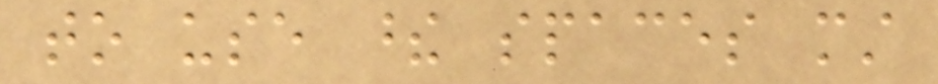to use these spaces must
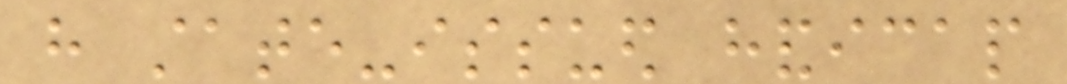have state-issued handicap
